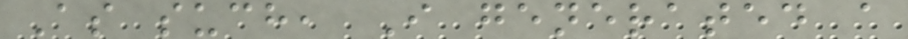As such, I generated a
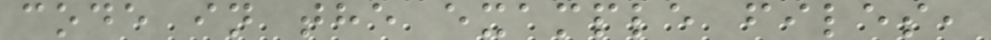code in the example files,
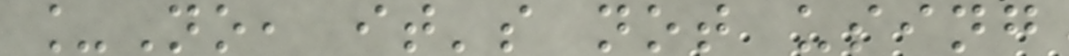_No, it's not using
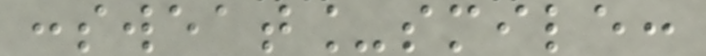:sweat_smile:
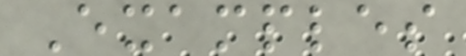Examples
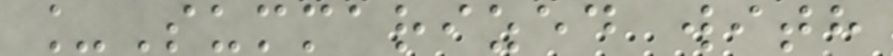_Summarized with
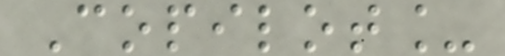Copilot_
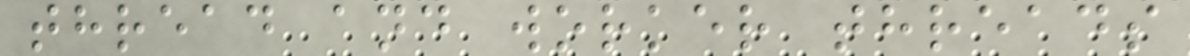thread and worker threads
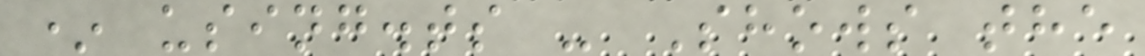* using.ts - Shows the
